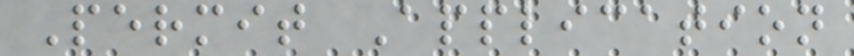Permit Application
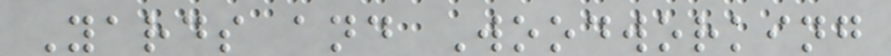Yards and Woodworking
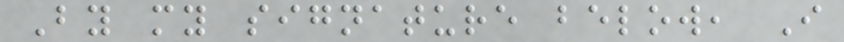By my signature below, I
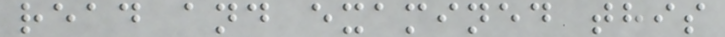read and examined this
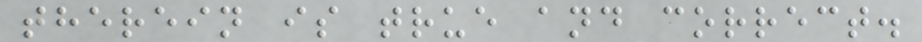therein is true and correct.
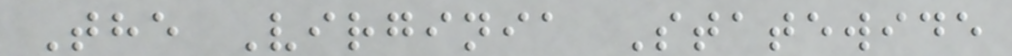The Virginia Statewide
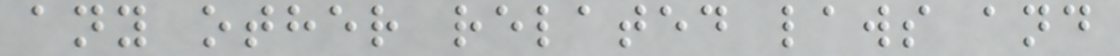any other related laws and
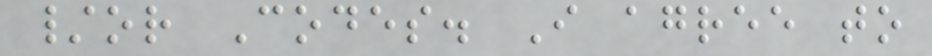/or Codes. I agree to
